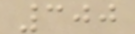300
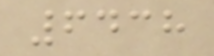6438
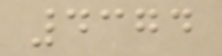4374
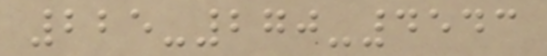225-270-4543
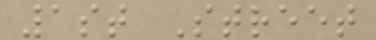1st Street
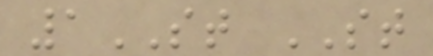1ST ST
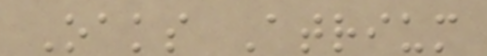Oaks Atrium
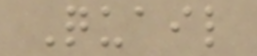Quail
